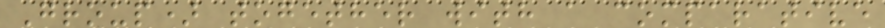Group) together with a comparative
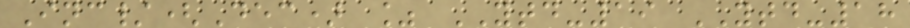Inc/(Dec) % YTD-19 YTD-18
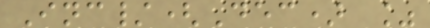Inc/(Dec) %
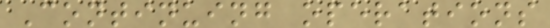Continuing operations
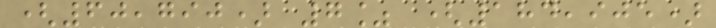(60,790) 7% (184,905)
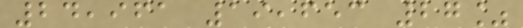24,961 19,653 27%
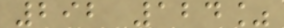292 124%
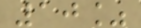10%
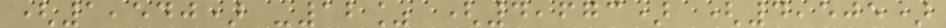(1,540) -12% (4,673) (4,505)
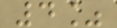4%
